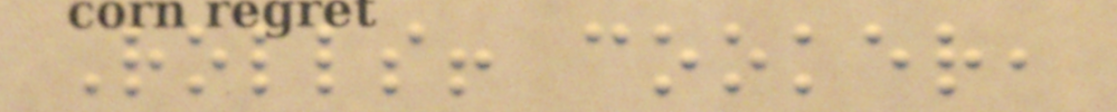Rolls! cooker,
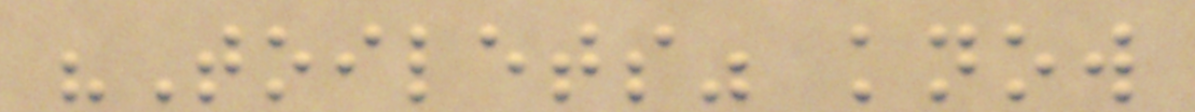"Toilets" know
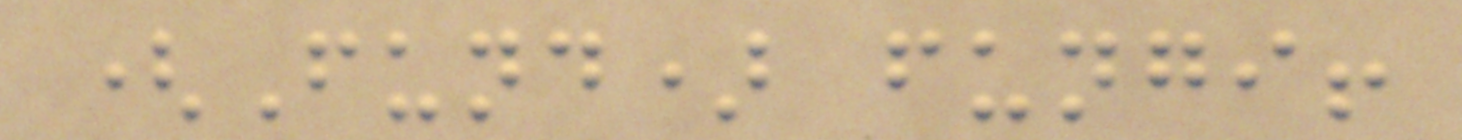(Fund) fungi!
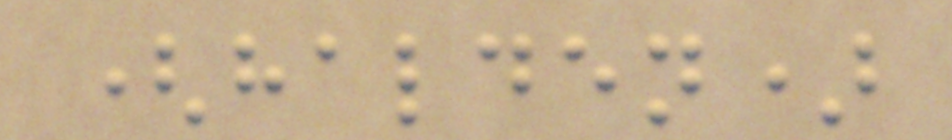(halden)
